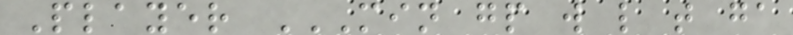Player MIN GP W L T GA
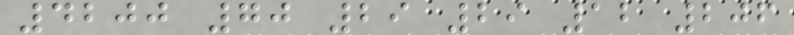4200 70 29 29 12 206
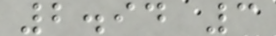2.94 3
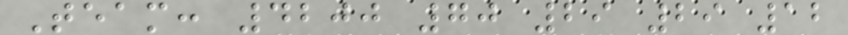Team: 4200 70 29 29 12
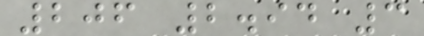206 2.94 3
